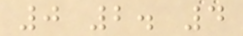0 2. 4
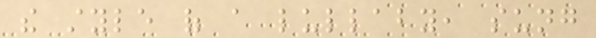the style of a lullaby, sung
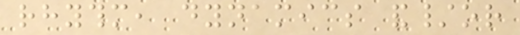rhythm, dynamics and/or
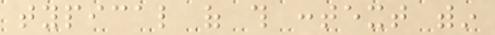typical of this context within
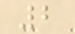2
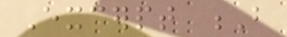Excerpt B
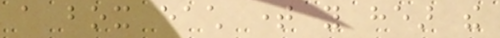a box each time you hear the
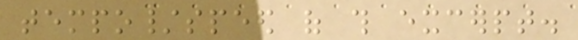tempo/speed of this excerpt.
